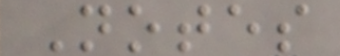Notes
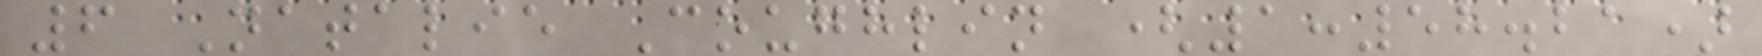6 Natalie Coughlin (1:58.21)
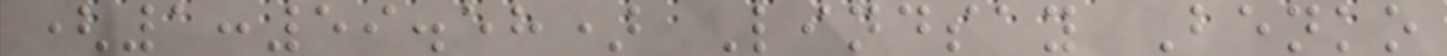(1:59.58) Lindsay Benko
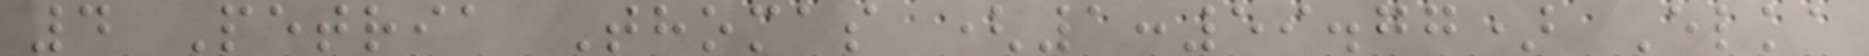4 Petria Thomas (1:59.77) Elka
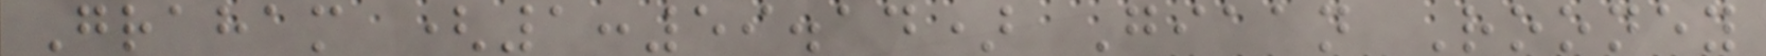Graham (1:59.14) Giaan Rooney
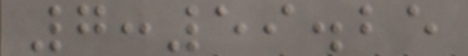7:59.25
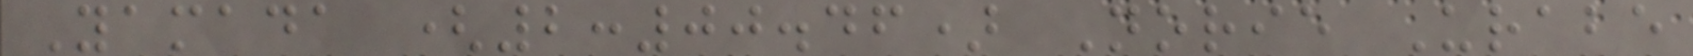Yamada (2:00.46) Norie Urabe
